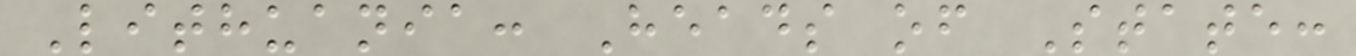Lithuania: Heads of State:
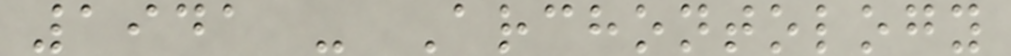1941 - Archontology
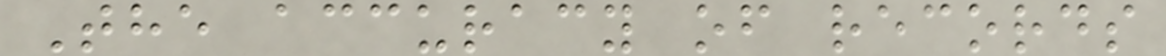The accuracy of records
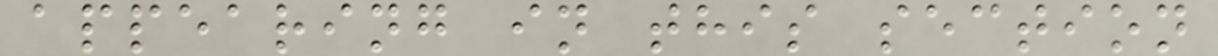appearing in this section
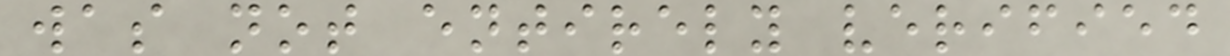was not entirely verified
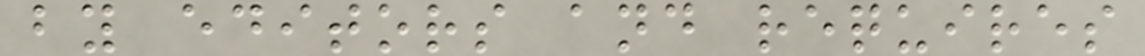by editors and requires
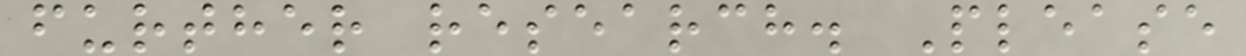further research. Please
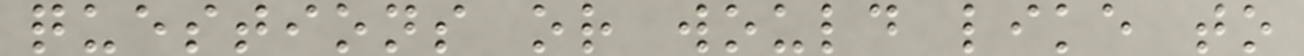questions or would like to
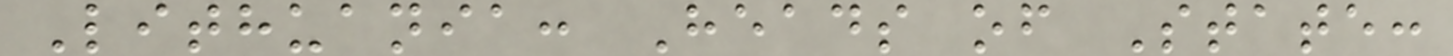Lithuania: Heads of State:
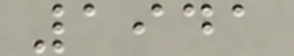1941
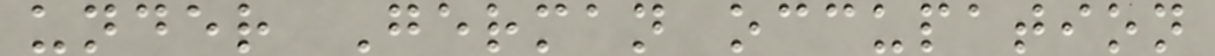under German occupation
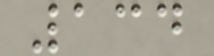134
